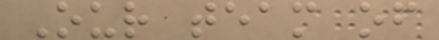Our team of
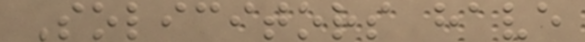Solicitors have
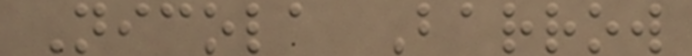Nicola Barrow
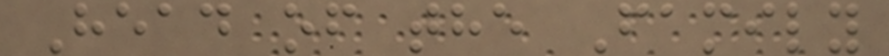Head of the Family
